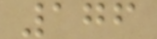176
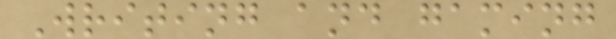Writing and gaming
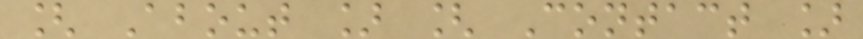[ About ] [ Contact ]
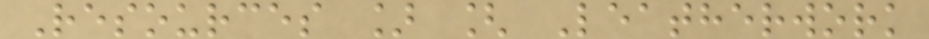Resources ] [ Leatherwork
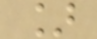]
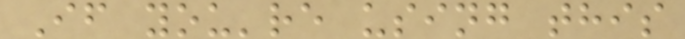If you're using this
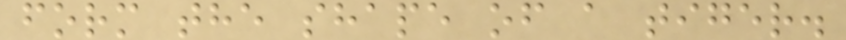form the shape of a tiger.
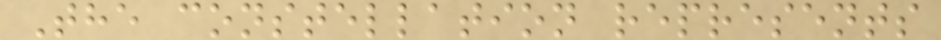The constellation represents
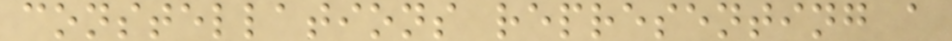constellations representing a
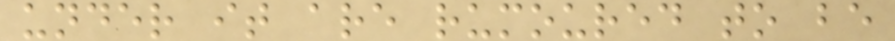under it are rumoured to be
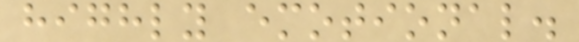highly emotional.
